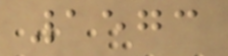1573
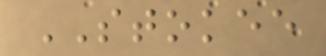STOKEE
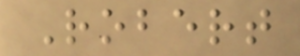Robert
